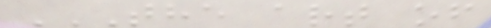THE ART OF
